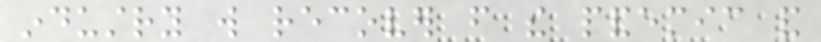industry will recover from the pandemic and
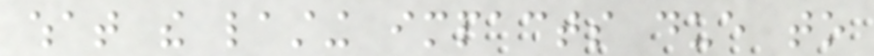what the lasting impacts due to
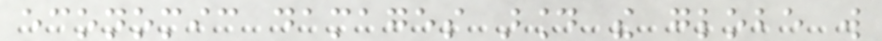economic damages around the globe will
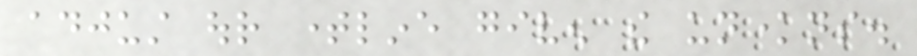adjust our timeline given the unknowns.
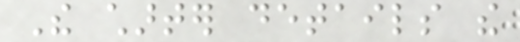The charter details the
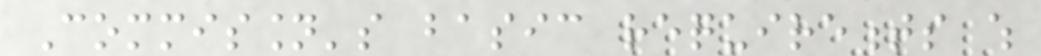Commission's basic requirements which
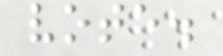vote.
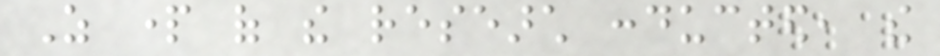As part of the research conducted, the
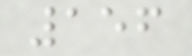156
